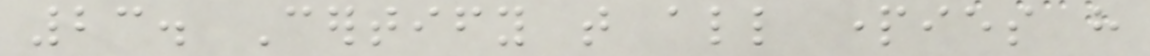23. Certify that all parties have
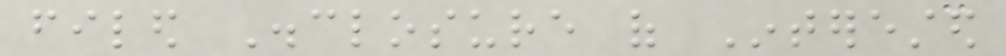filed Disclosure of Interested
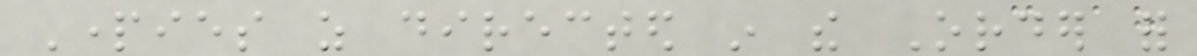Parties as directed in the Order for
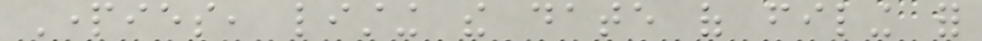Parties, listing the date of filing for
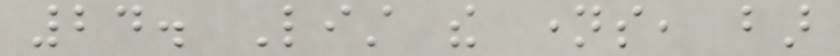24. List the names, bar
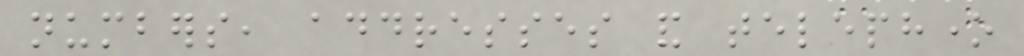numbers, addresses and telephone
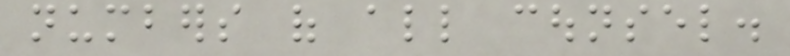numbers of all counsel.
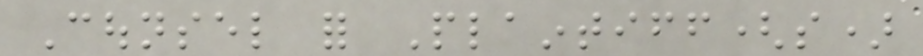Counsel for Plaintiff(s)
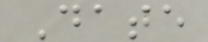Date
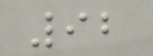92
